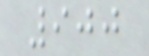900
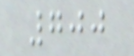700
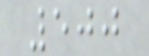500
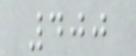400
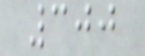300
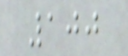100
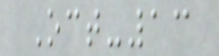Oct-13
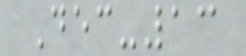Dec-13
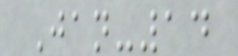Jan-14
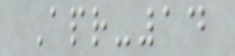Apr-14
